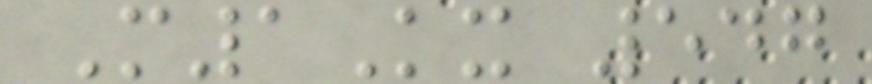M1Kx 547
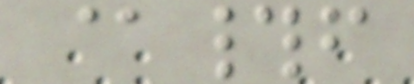@#f
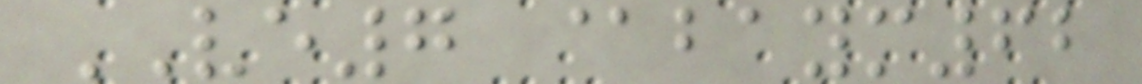VE7 @baym62
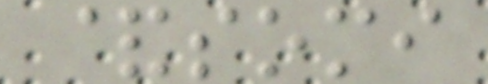&somi
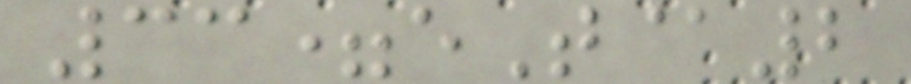33=eT@2
